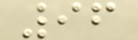96
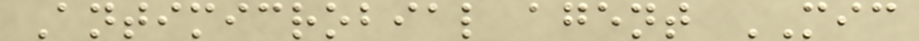Antimicrobial agent MIC
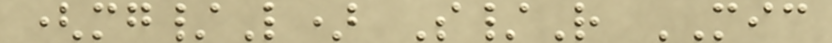(mg/L) S/R MIC
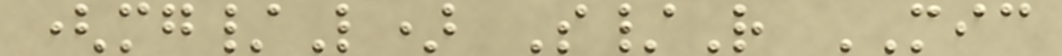(mg/L) S/R MIC
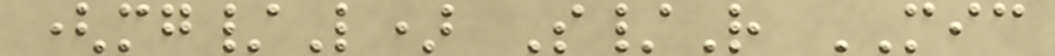(mg/L) S/R MIC
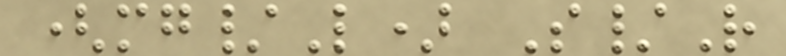(mg/L) S/R
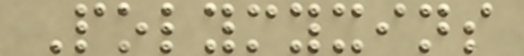Polymyxins
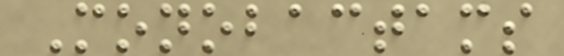Monobactams
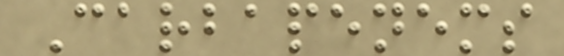Carbapenems
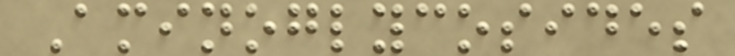Aminoglycosides
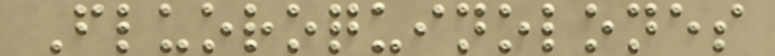Fluoroquinolones
